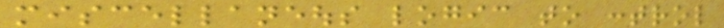miscellaneous logic to control
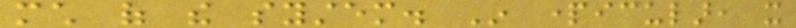much of the system. In particular, it
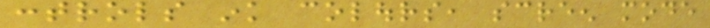controls ink colours, screen mode
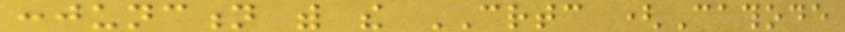conjunction with the CRTC (Cathode
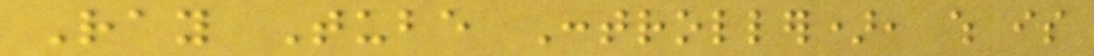Ray Tube Controller), which is
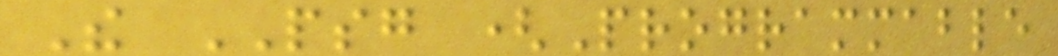The PSG (Programmable
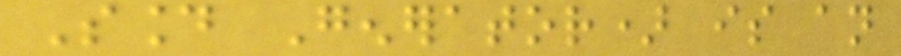Sound Generator) is an
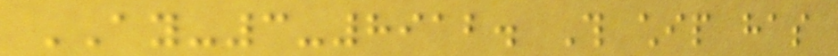AY-3-8912. This chip has
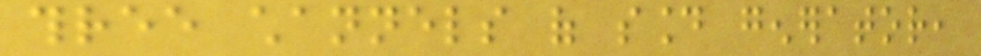three channels of sound generator,
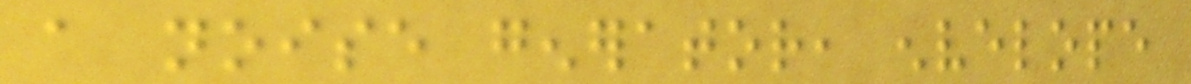a noise generator, envelope
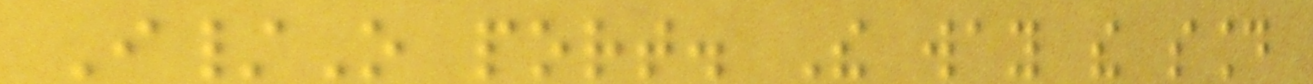I/O port. The way the sound
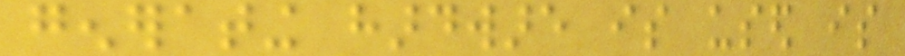generating hardware is used is
